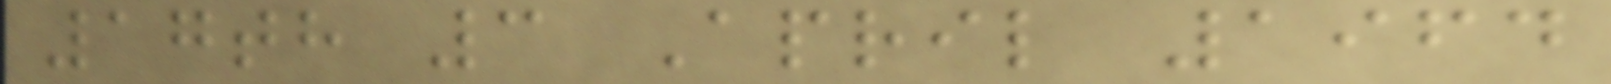17th 3 April 1964
